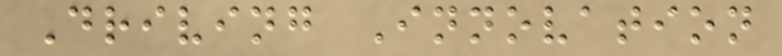Driving Innovation
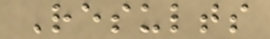Results
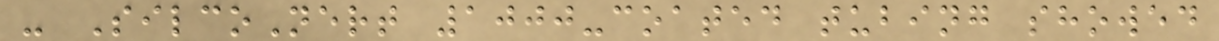- SilcoNert 1000-coated tubing showed
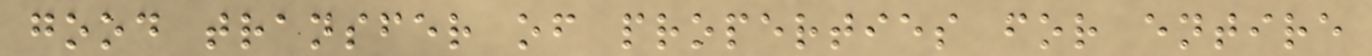good transfer of properties for entire
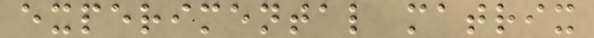experimental matrix
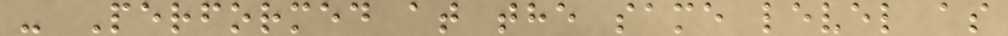- Performed at the same level as
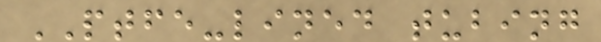PTFE-lined tubing
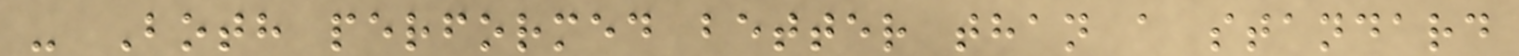- Both performed better than a standard
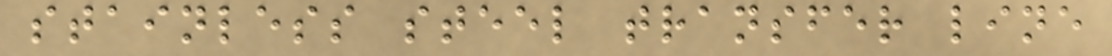stainless steel transfer line
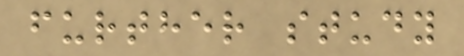further study
